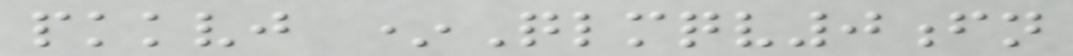pkkvj *Qlmqv0fn
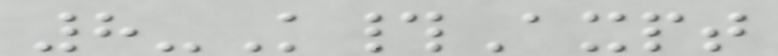8-K#Axpt
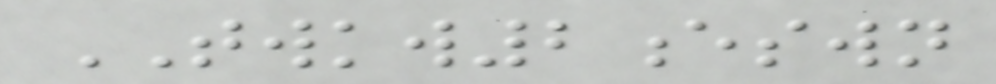TWKW2eswn
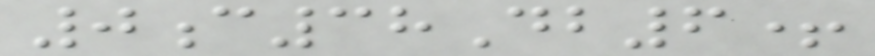0c38Db6+
